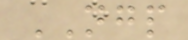NGP
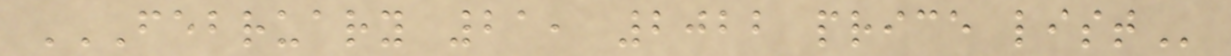FEBRUARY 21, 2022 PRICE LIST
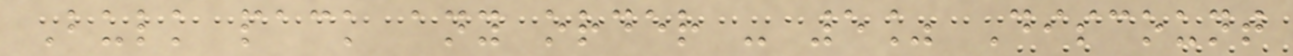Bulk pack any order - 5% Discount
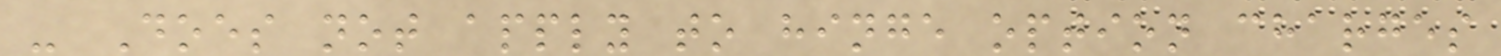- Does not apply to hinge option charges
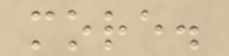more.
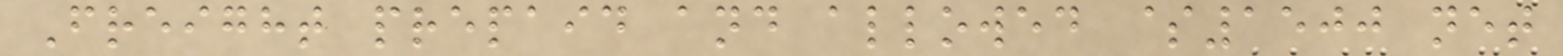Freight prepaid and allowed $1500 net
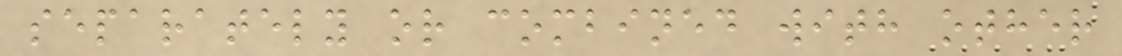separately or combined with other
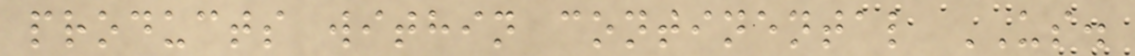products within continental US.
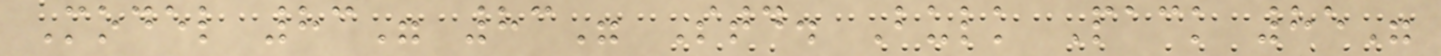Model 83" 83" Std. Bulk Pack 85"
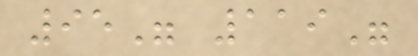95" 119"
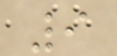9
